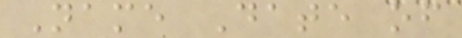Name Date of
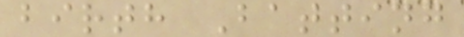birth Batting
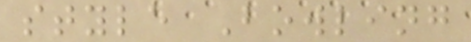style Bowling
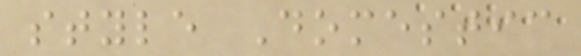style Domestic
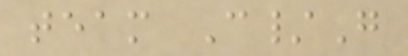team C/G
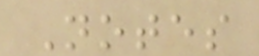Notes
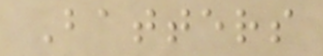Batters
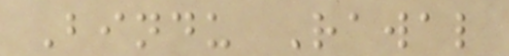Bindu Rawal
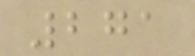271
